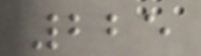225
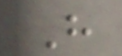H
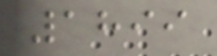1899
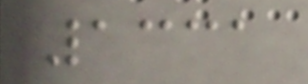1331
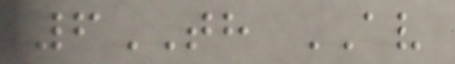6TH AV
